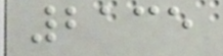2135
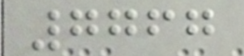7767
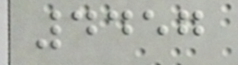4457
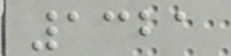1321
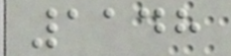1148
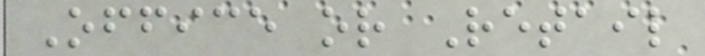Office or Retail
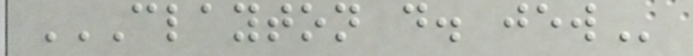CLAYTON D. JEW
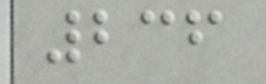236
